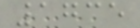1735
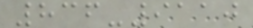836-9110
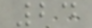24
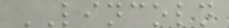LINCOLN
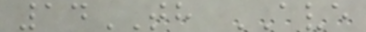14TH AVE
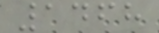1468
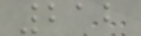212
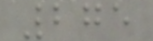275
